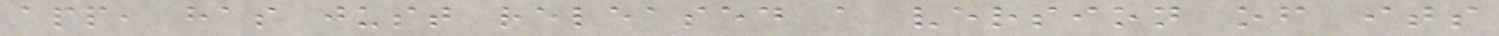app, has just released a version of its
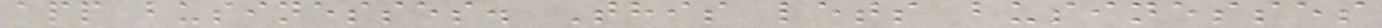app businesses. This lets businesses
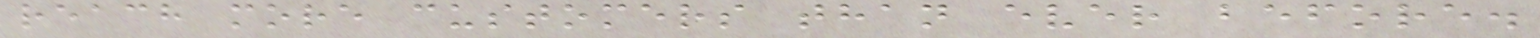reach more customers than ever before.
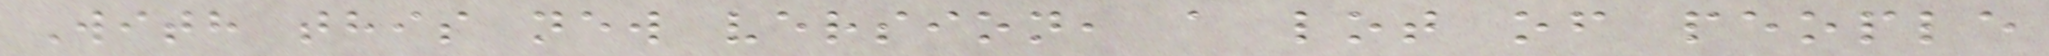With this new version, a lot of people
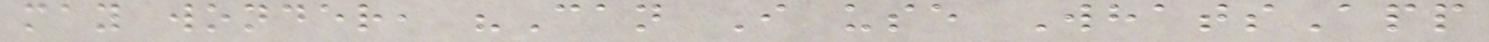may wonder, "Can I use WhatsApp
